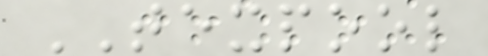TEXPOOL
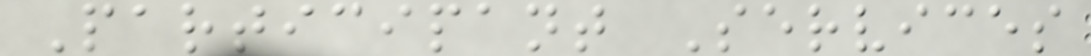Participant Services
